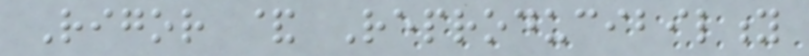Rigor & Reproducibility
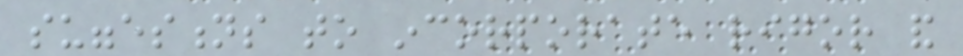suggestions to incorporate rigor and
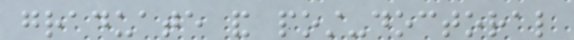graduate and post-doctoral
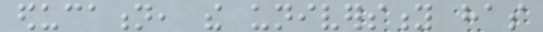education, the university has
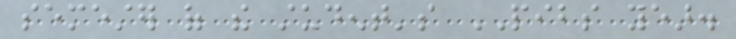semester of the student's PIBS year.
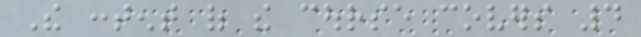The content of the course covers 4
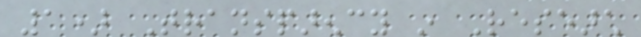1) Transparency in Research
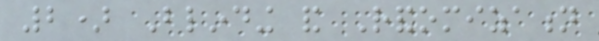2) Blinding and Randomization
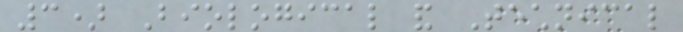3) Biological and Technical
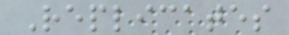Replicates
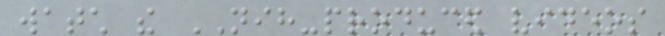watch the NIH-produced videos
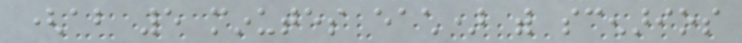(about 5 minutes each) with scenarios
